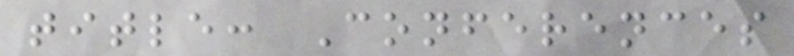title: Conferences
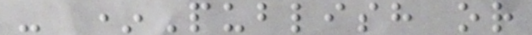- *Publish or
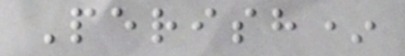Perish*
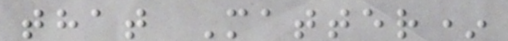that Matter*
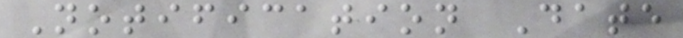Notification Date
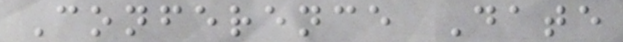Conference Date
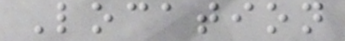Location
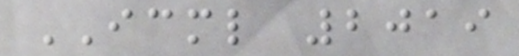ICML 2019
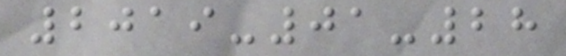2019-01-28
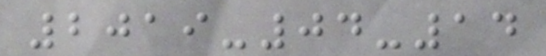2019-04-14
